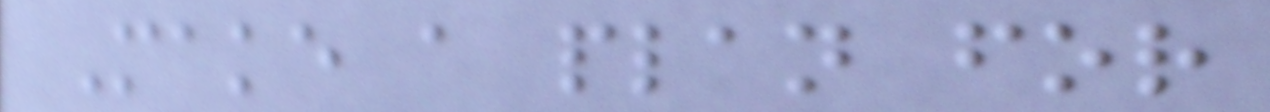Make a plan for
